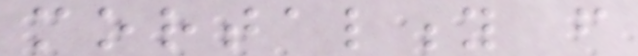mortality from
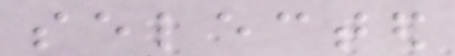selected
